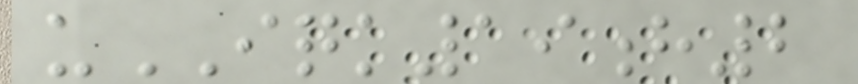uIQK19h2
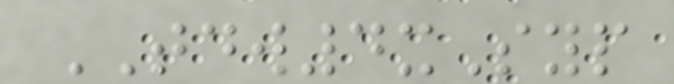TDW4xSyp
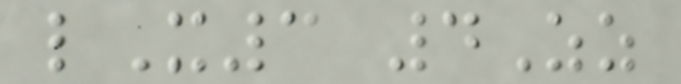lX3 4Zz
